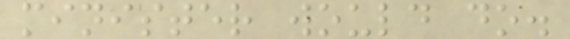minister would do.
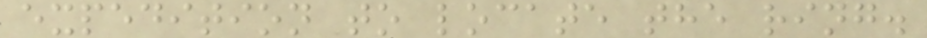expedition to locate the ring.
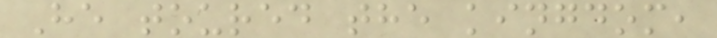He toured the kingdom,
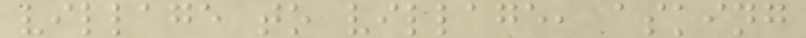village to village, asking
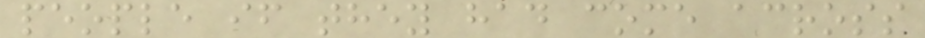people if they had come across
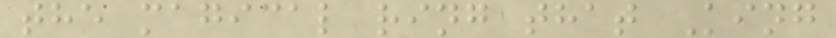the magical ring that King
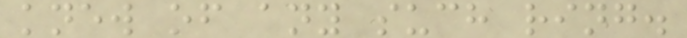knew of any such ring.
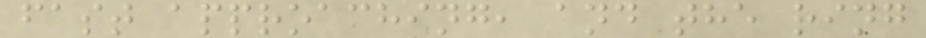fast approaching, and the ring
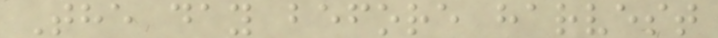The day before harvest
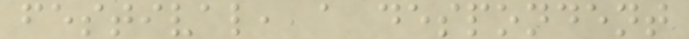festival, a despondent
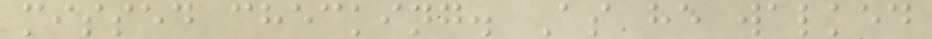missed checking. As he walked
